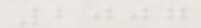2007
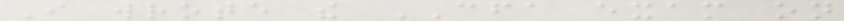I wrote the CFA exam on
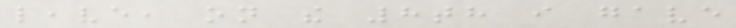leave, on the 8th i gave
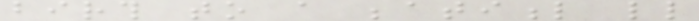birth to a beatiful little
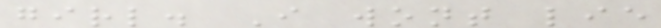girl. I wont lie
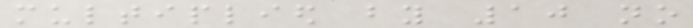multiplied by 10 no
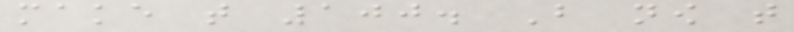make that 100. But now that
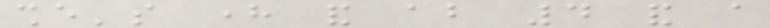she's here and about 4 and a
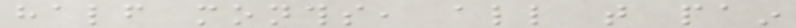half months, all that pain
